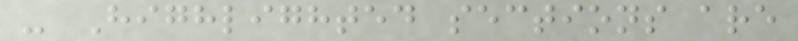- Highlighted sections are
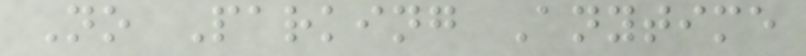No Parking Anytime
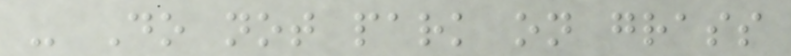- Do not park on grass
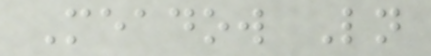Meadow Ln
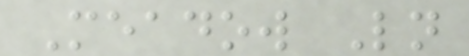Meadow Ln
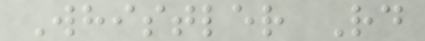Whistler Rd
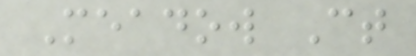Meadow Ct
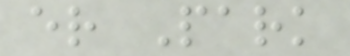er Park
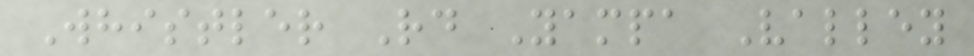Whistler Rd Yampa Valley
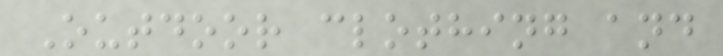Outdoor clothing and
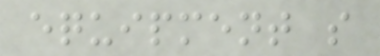equipment s
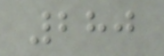280
